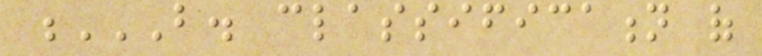B. CLASSIFICATION OF
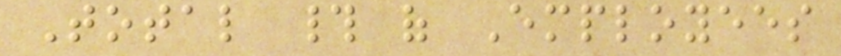Total # of Employees
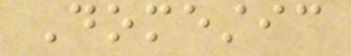Domestic
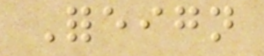Foreign
